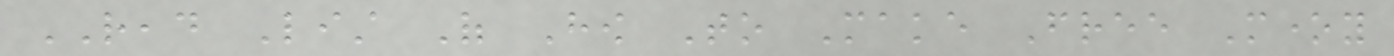READ List Of How To Make Free Money
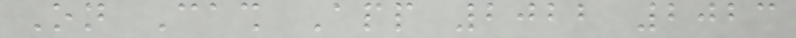On Cash App 2022 2023
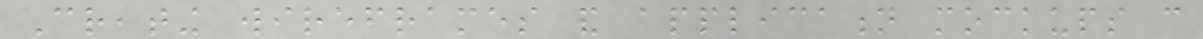Creating wireframes and application mockups can
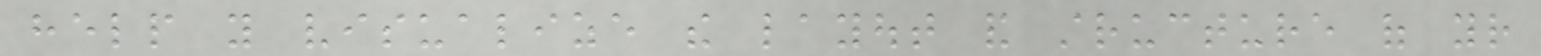help you visualize the layout and structure of your
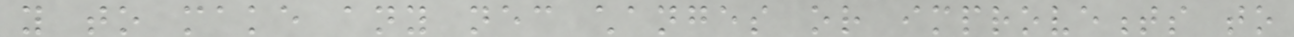you to make any necessary changes or improvements to
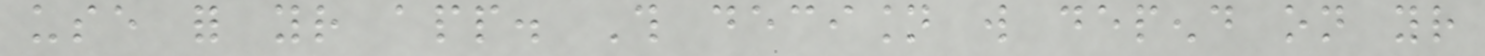use for your app. This decision will depend on your
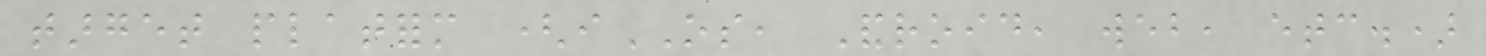target platform (iOS, Android, web, etc.)
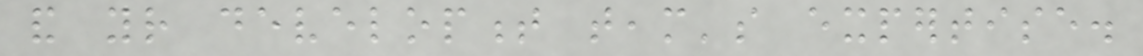and your development team's expertise.
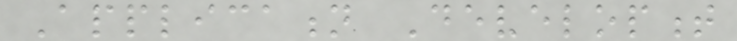Application Development
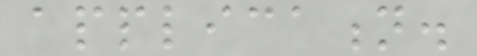application.
